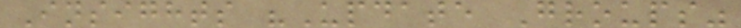Insights "Update Groups"
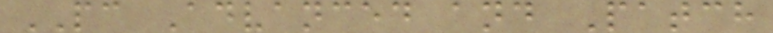PC Advanced and Patch
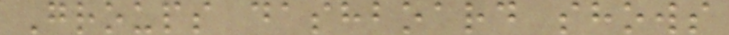Groups dashboard shows
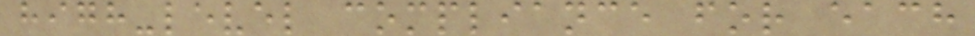high-level compliance for each
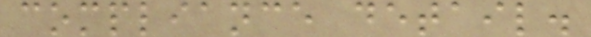compliance detail.
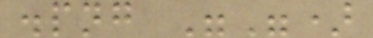.png "")
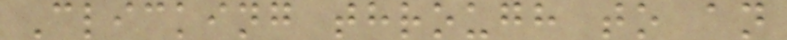Clicking through to an
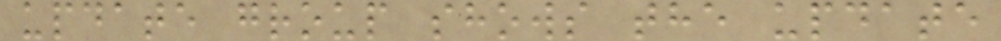update group shows the update
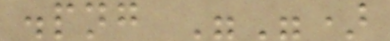.png "")
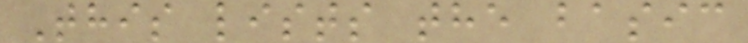This lists the basic
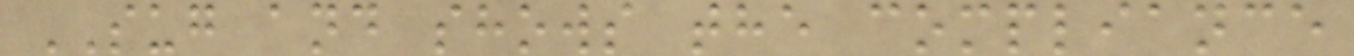SUG and shows the compliance
